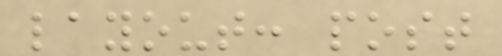layout: post
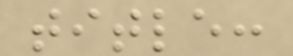title:
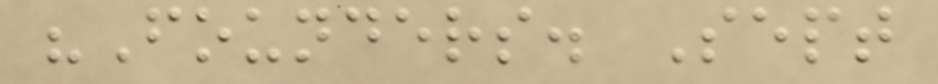"Founders. Sept
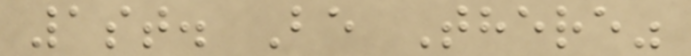1st. Be There"
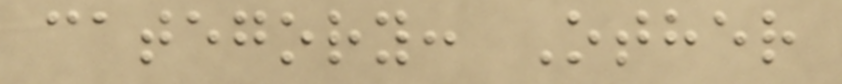category: Other
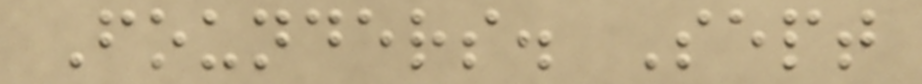Founders. Sept
